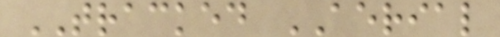TRACKED AERIAL
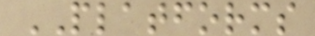PLATFORMS
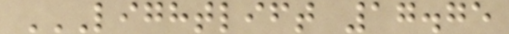LIGHTLIFT 17.75
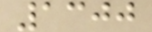1300
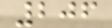206
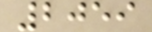2059
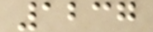1237
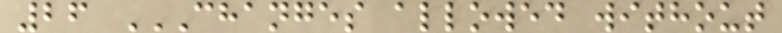26 CHANGES ALLOWED WITHOUT
